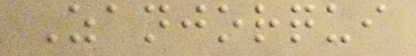Zanjorqui
